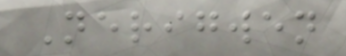Nerigwen
